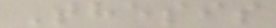Thesis
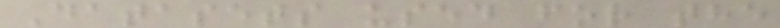Datasets used for the
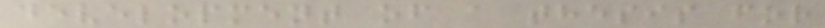development of a thesis for
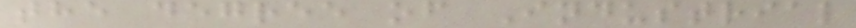the degree of Industrial
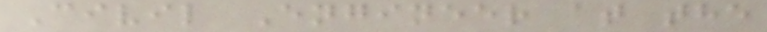Civil Engineer at the
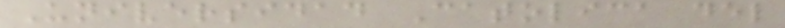Universidad Catolica del
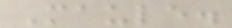Maule.
